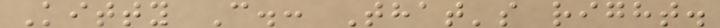Kitty C.: That's right.
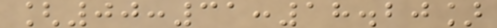[00:31:18.20]
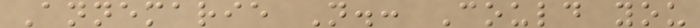Annemarie N.: Could you
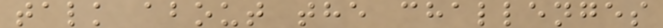talk about the challenges
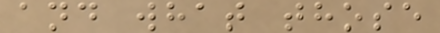and what those
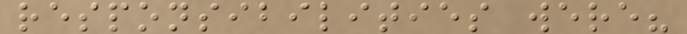responsibilities were?
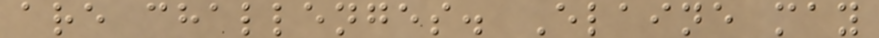are challenges. Elaine may
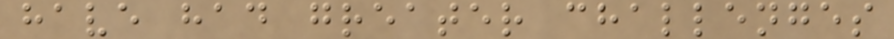have had greater challenges
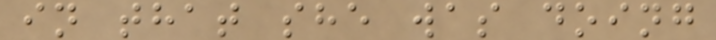in that she was doing
